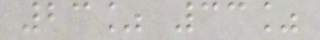23% 33%
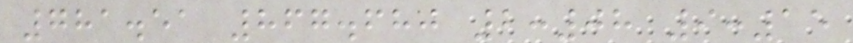781.51 867.680 2:08 9:15
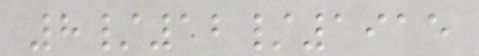8/12/1915
